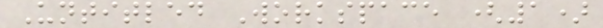Untitled Workspace (1)
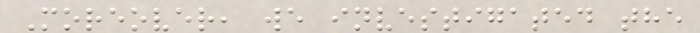Moreover, we investigated the
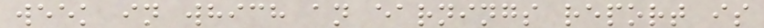week in which an earnings report is
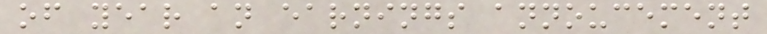of year an earnings annoucement
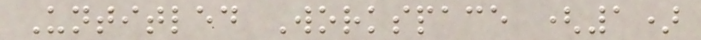Untitled Workspace (1)
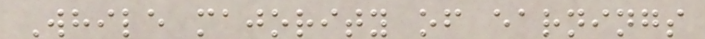While majority of earnings
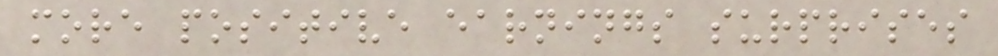more positive earnings surprises
